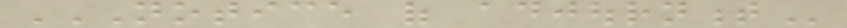NOTICE OF ADJOURNMENT
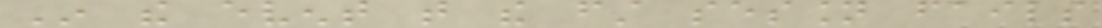In the event that the first session fails
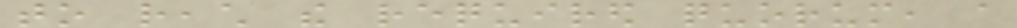to reach the required quorum, a
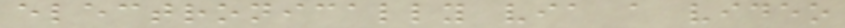electronically via a video
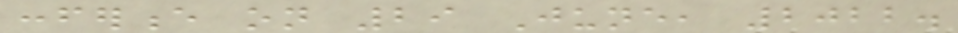conference on 29 June, 2022.
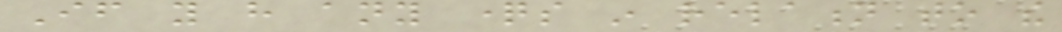If you have any questions in relation to the
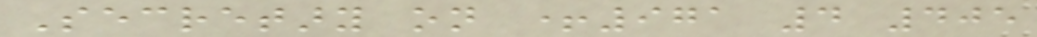Secretary on +971 4 405
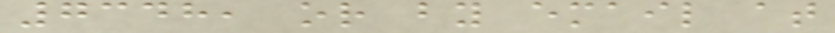7348, or by email at
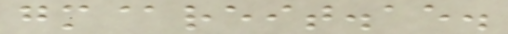gm@reit.ae.
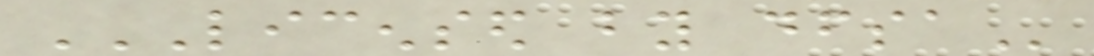LICENSED BY DFSA
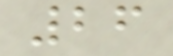26
